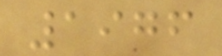1976
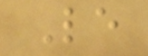Le
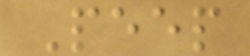Peep
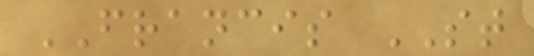FRANCIS ST
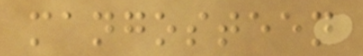mangosteen
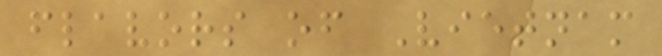flavors of Vietnam
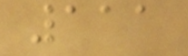111
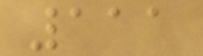111
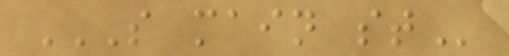S MAIN ST
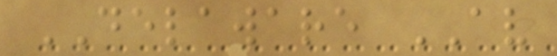DELAWARE AV
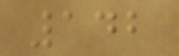142
